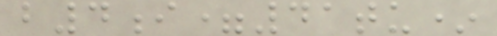b4i=41tu*
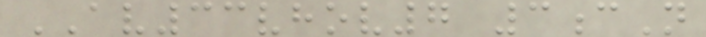AV33vhov7 3cN
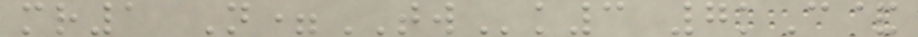mr1 N=TWk3 7kC&
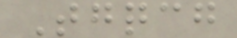Tgqcg
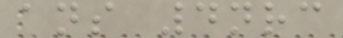ans 4nrc
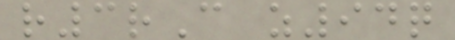r3rC z94q
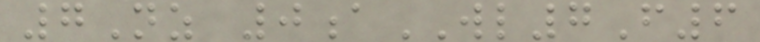7Nz 0aWL7F6
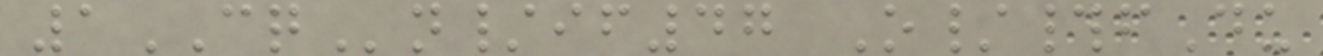1CQn/if47 O/#fDu
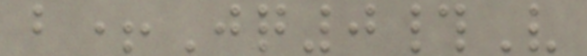b+Jq0#V
